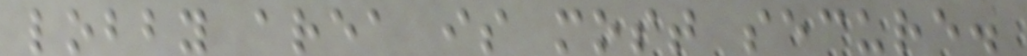lobby area is most secure.
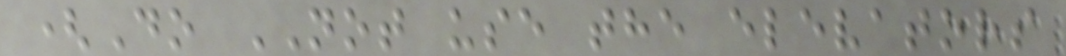(Do NOT use the elevators
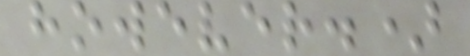however.)
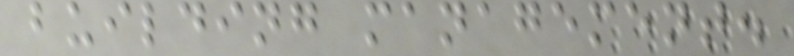building management.
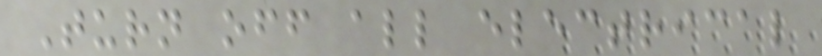Turn off all electrical
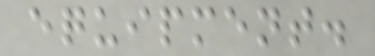equipment.
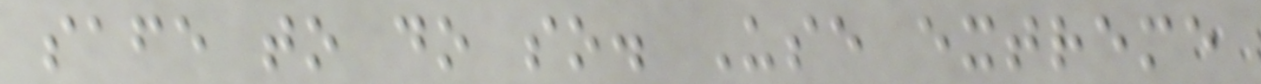safe to do so. Use extreme
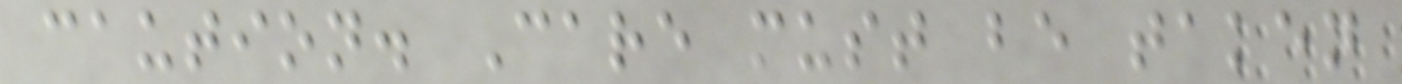caution. Care must be taken
